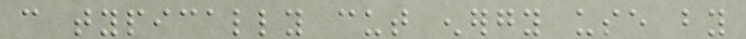can typically cut energy use by
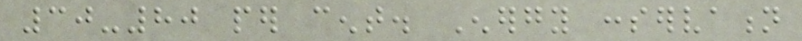30-80 per cent. Energy conservation
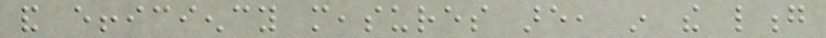and efficiency measures are, in the long
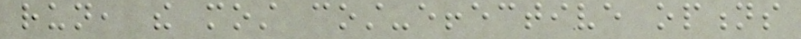run, the most cost-effective options
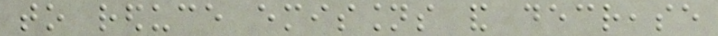to reduce emissions and decrease
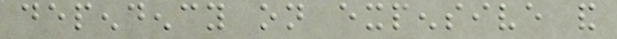dependency on expensive and
